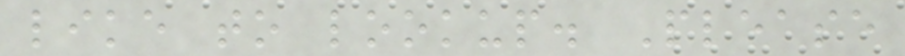like to lookup. Please
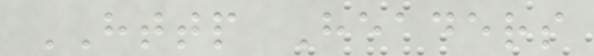HTTP Headers
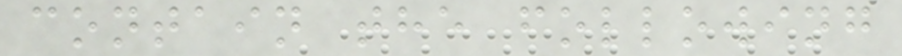contain the following
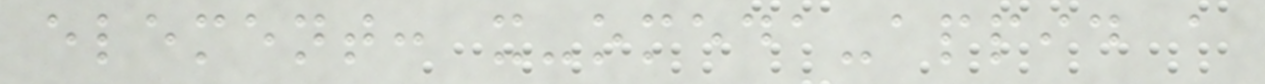element: x-omeda-appid a
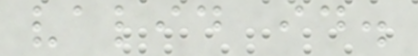valid id.
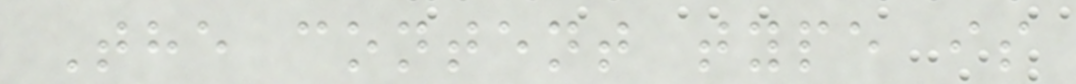The content type is
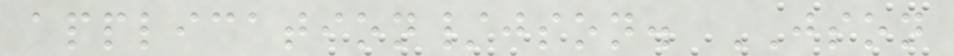application/json. JSON
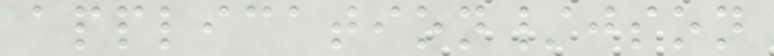application/json
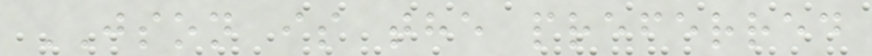JSON is the preferred
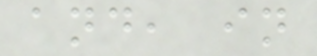and, in
